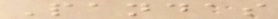Pandas
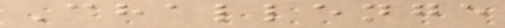Challenge
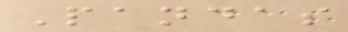Pandas
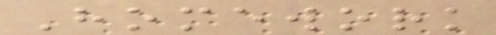Homework
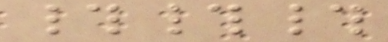###
